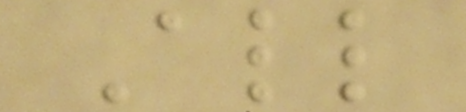All
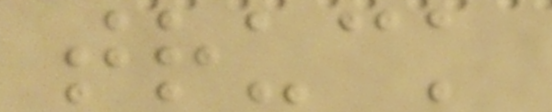truck
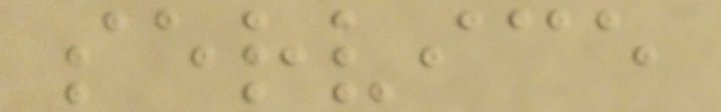service
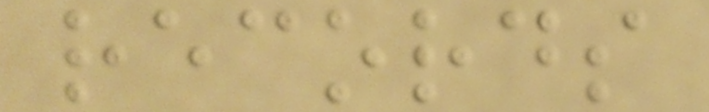records
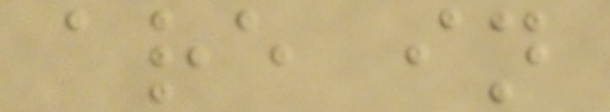are in
